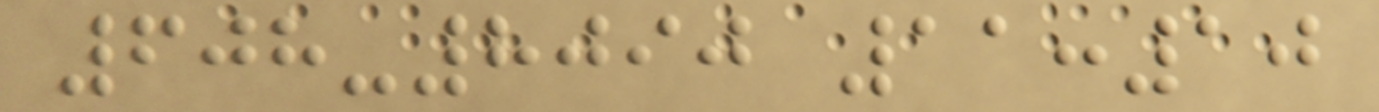608-8090 11:10
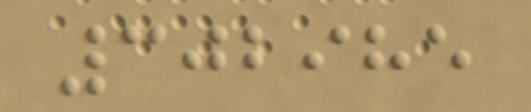302985
